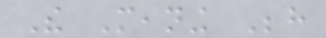The Meaning Behind
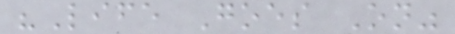"Life Goes On"
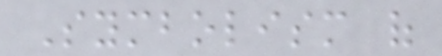Symbolism of
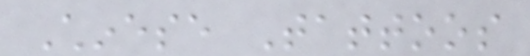Chinese Tattoos
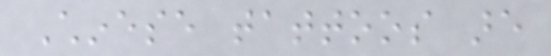Chinese tattoos are
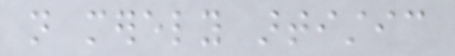not merely artistic
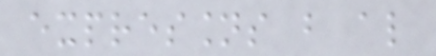expressions but also
